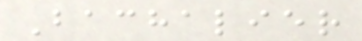Bachalier
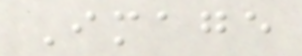Image
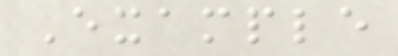Example
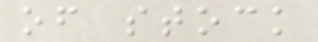of stock
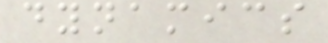dynamics
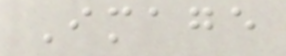Image
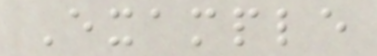Example
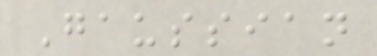Gaussian
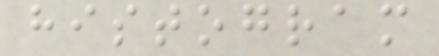histogram
